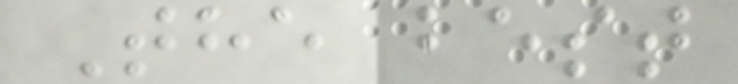The best
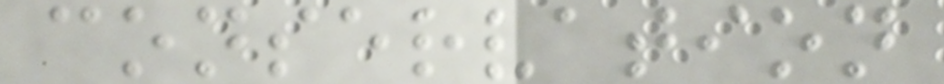conservation
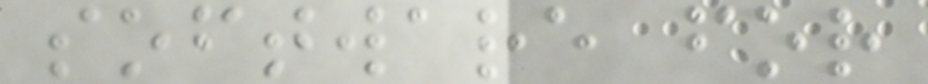software for
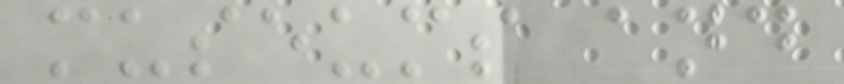museums and
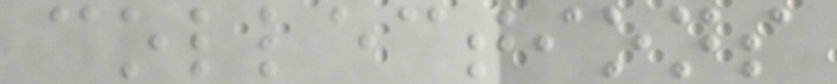collections
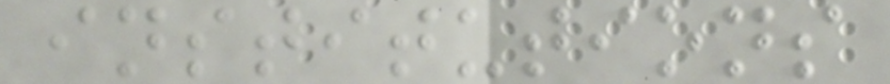institutions
